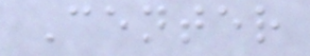Center
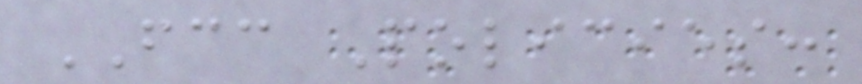FCC Policies:
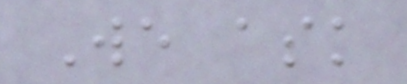We ask
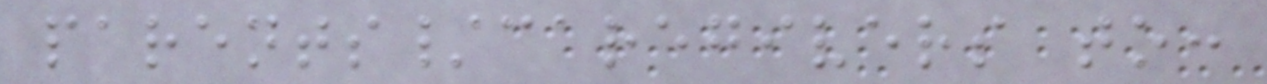parents/caregivers to:
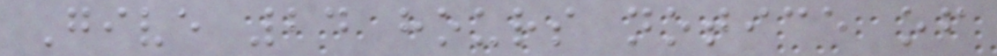Give 24 hours notice of
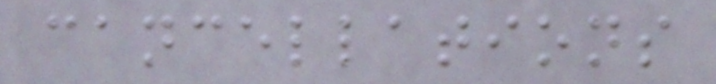cancellations
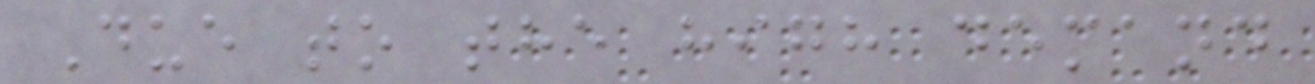Due to the high demand
